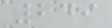249
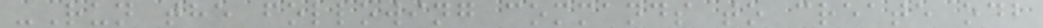-Run the following commands to create odb
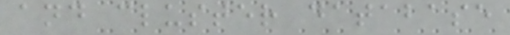and cluster database
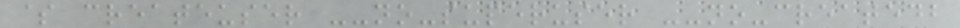$ createuser --no-superuser --no-createdb
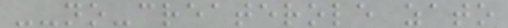--no-createrole zato
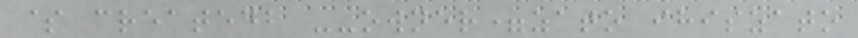$ createdb --owner=zato ihiszato
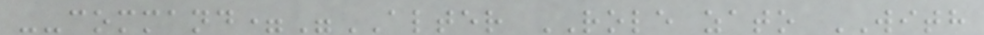--command="ALTER ROLE zato WITH
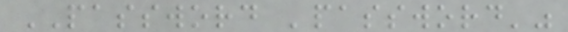PASSWORD 'password'"
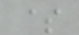$
